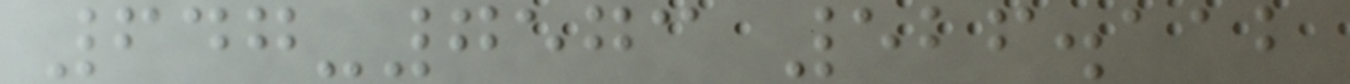647-7573 526.112
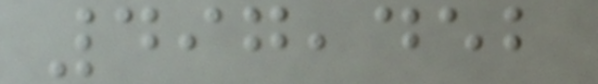497,452
